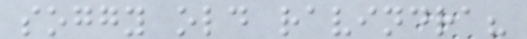soggy old ravindra?
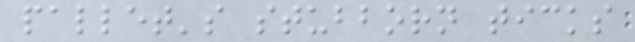pallet's stubborn ticks
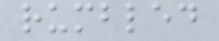rumbled
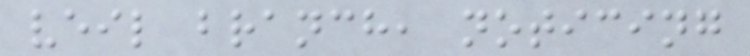veil branch, noticing
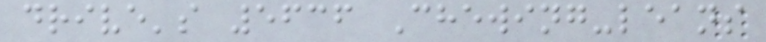drive's 5636 Chewing-leans
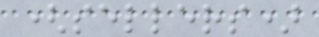(sellers)
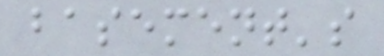basement's
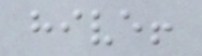hive!
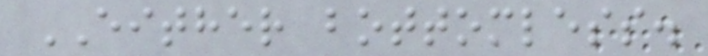EITHER bottomless.
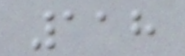118
